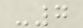-7
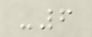-6
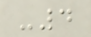-4
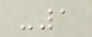-1
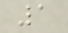1
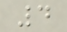4
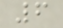6
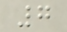7
